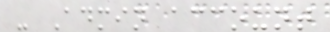- Admin account
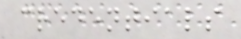credentials
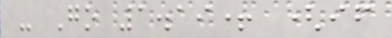- Go 1.19+ (if
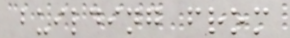building from
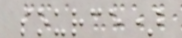source)
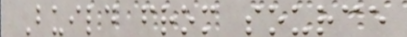Build from source
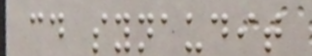cd synaudit
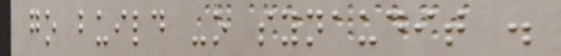go build -o synaudit .
